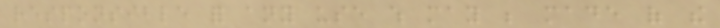responsible for any use which may be made of the
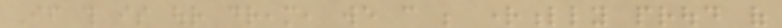If this is our dream, we can be rightfully proud of
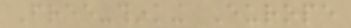Free-thinking Europe
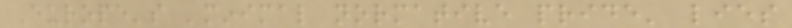Europe's 'minimal normative pride' lies
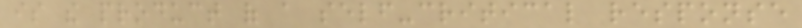is the product of a self-critical response
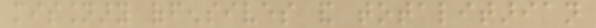missionary offensives and totalitarian
